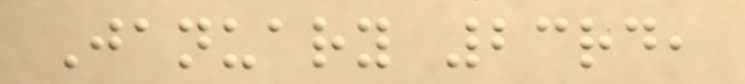January 23rd,
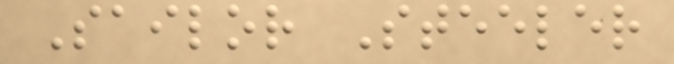Sailor Steeler
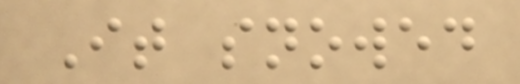It snowed
